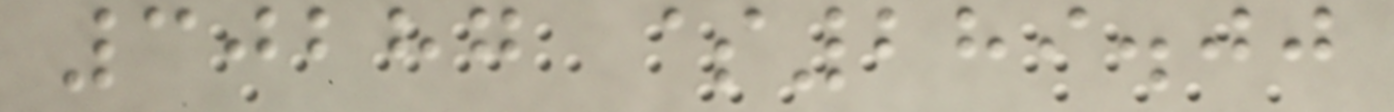30287 $289.00
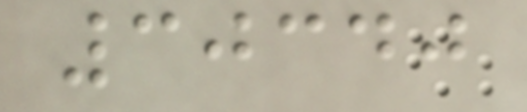30340
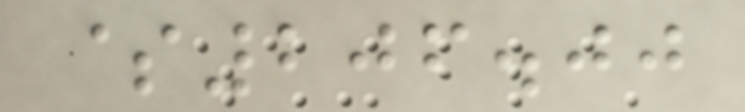$206.00
